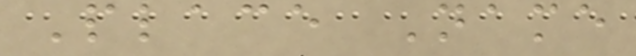Place Name
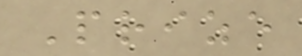Prize
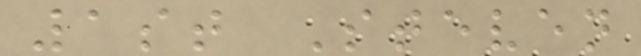1st Steven
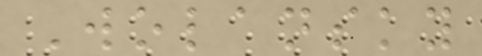Wolansky
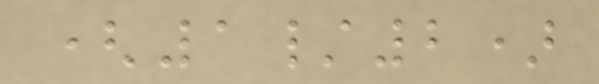(1/2)
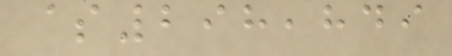$298,849
